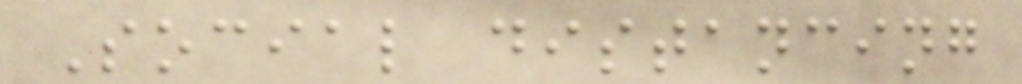Social distancing
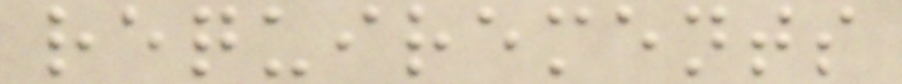requirements
